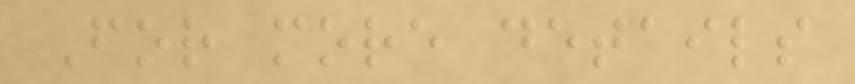For more details
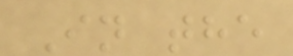In the
